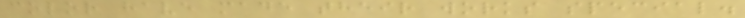color have made their works special.
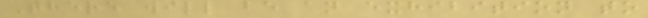There will be an exhibition to
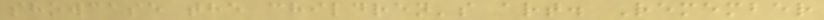showcase the children's art. Remember
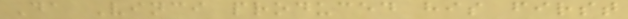Da Vinci produced his first
